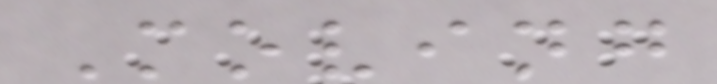Moving
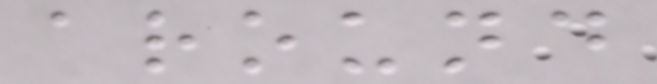around
